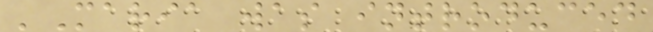'Maria was introduced
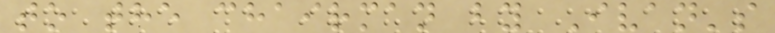to the chairman by Ivan's
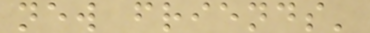new friends'
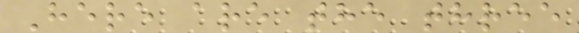Here are the three
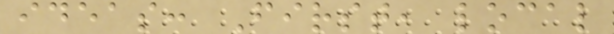ideas: First, local
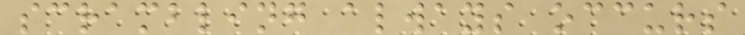scrambling always occurs
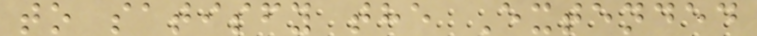to satisfy the Extended
